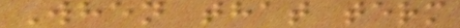When that term
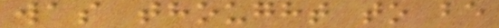was thought to be
